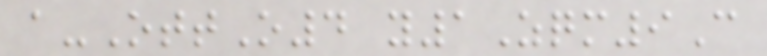a-OttO4 y1Zqm9C
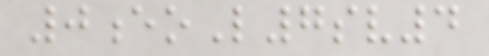0eoL7sv4
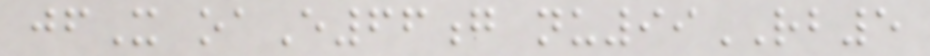jfX oaE66g nu99RB5
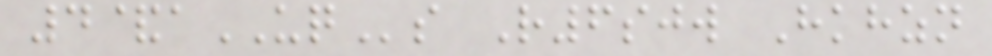4&aUQs R6sjw Hkhzn
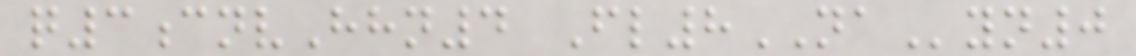q3cnvHhn4 Fl8NAyn0
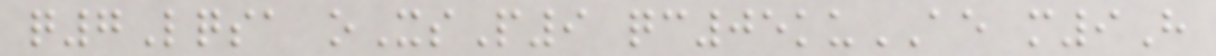q7Lqsa oXsP9 qc05kuAE m9H
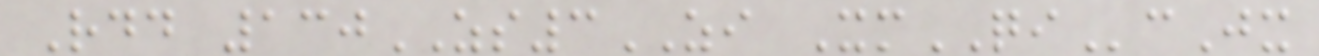Rdd 130ZS3ZI XmQIcJx
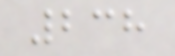238
